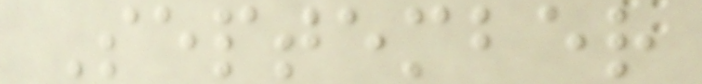September
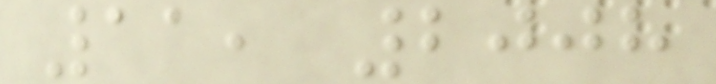11, 2008
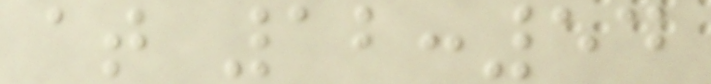at 12:54
